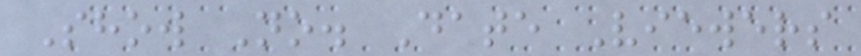Show No. Date Viewers
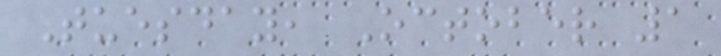Tuesday, October 1
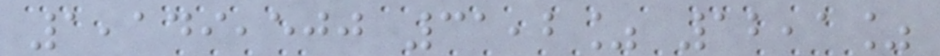1,149,500 31,2% 12,1%
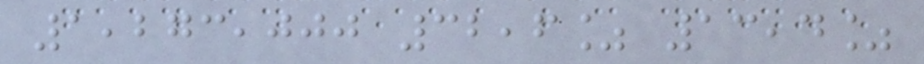1,273,000 32,6% 13,4%
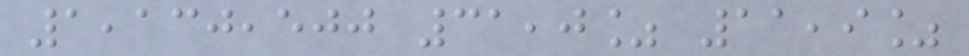1,130,500 31,0% 11,9%
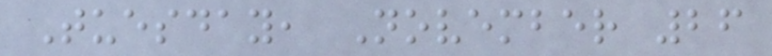Tuesday, November 26
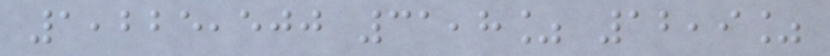1,225,500 31,8% 12,9%
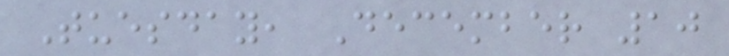Tuesday, December 10
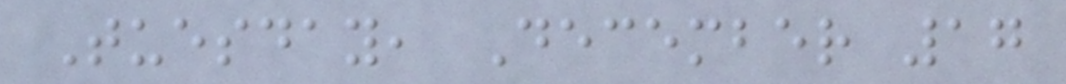Tuesday, December 17
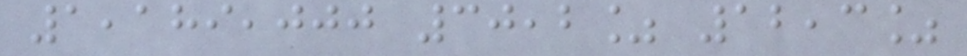1,189,000 30,2% 12,3%
